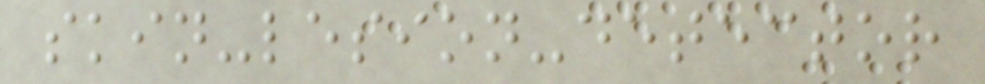skin-lesion-detector
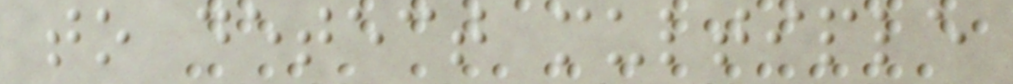to detect multiple
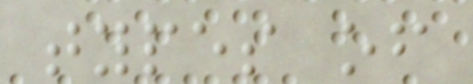types of
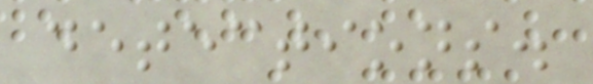detections.
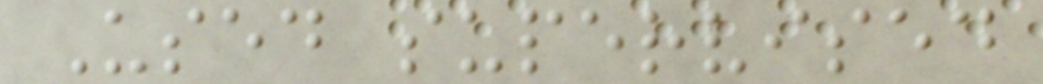Used supervised
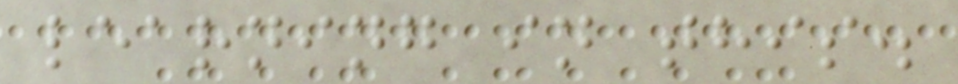learning in this.
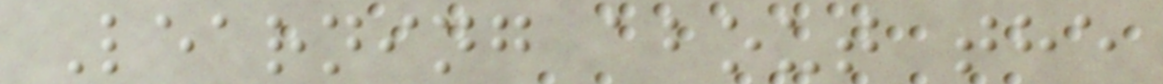Learning about the
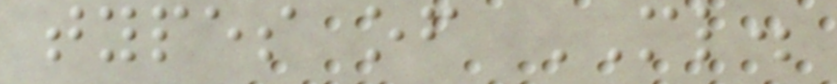types of ML.
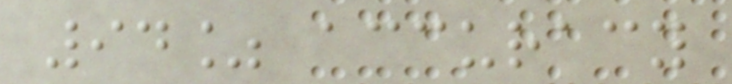94% accuracy
